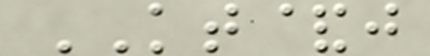KT&j
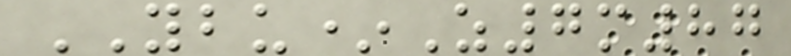YBU*Z7m87
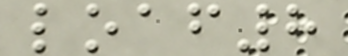loaf8
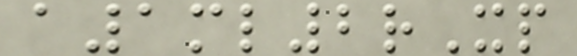a1ml2rXp
